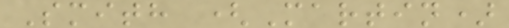Smith (Martin)
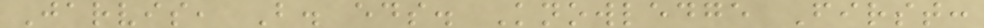Jarvis, B. eds. Knowledge First:
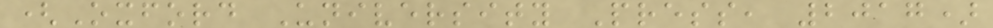(Oxford University Press, 2017)
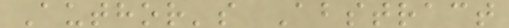Author's Abstract
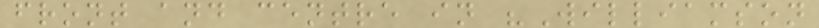front and centre in "Williamson
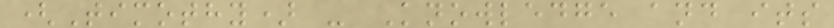(Timothy) - Knowledge and its
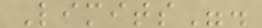Limits".
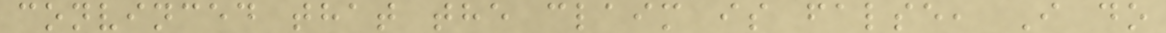convinced that the claim is false, I do
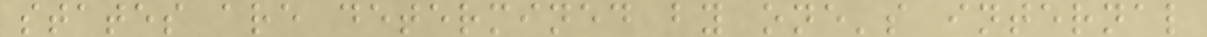states are determined by one's internal
